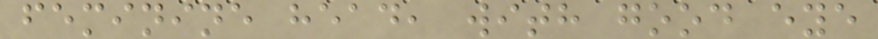feminine head, with good eye
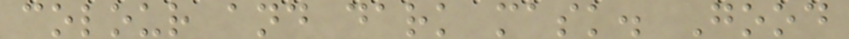colour and dark mask. Good
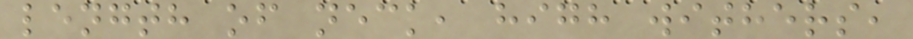length of neck, high withers,
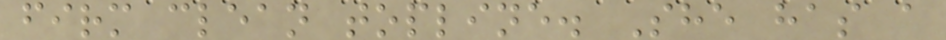firm clean topline. She has a
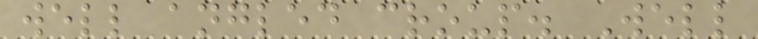well angled croup. Well
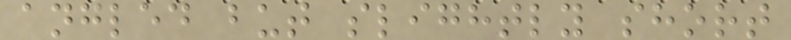angled but slightly short
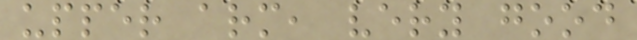upper arm, very good
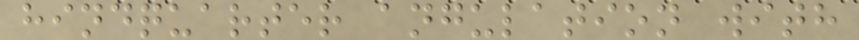hindquarter angulation with
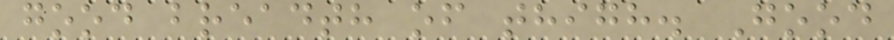good breadth of thigh. Good
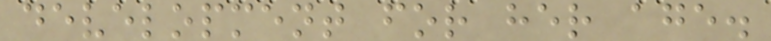development for her age.
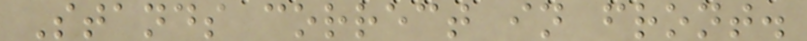Stands correct in front.
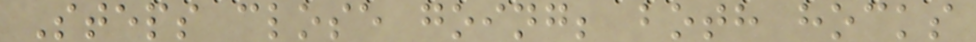Steps close going; both hocks
